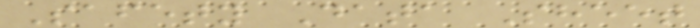Safety Data Sheet
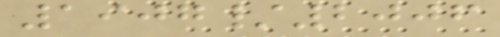1907/2006
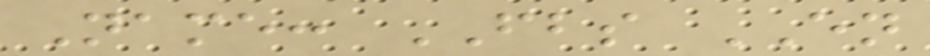Name: FBS EN
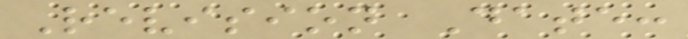Revision Date:
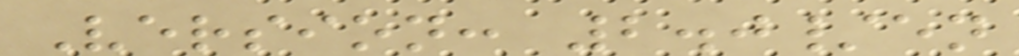Version: 2.0/en
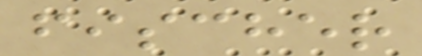fischer
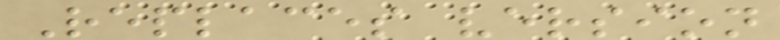Replaces version
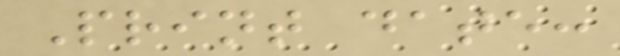Print date:
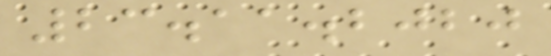23.11.2020
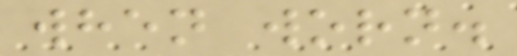when worn.
